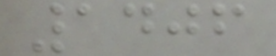1406
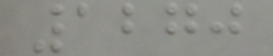1270
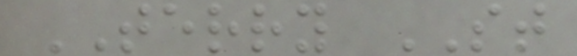TERRY ST
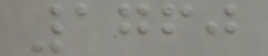1760
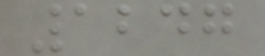1247
